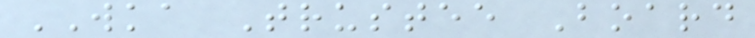WKA Trustee Board
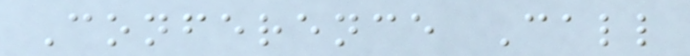Conference Call
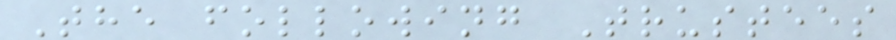The following Trustees
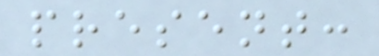present:
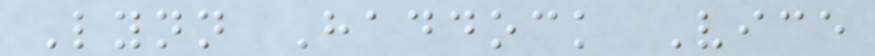Lynn Haddock Vice
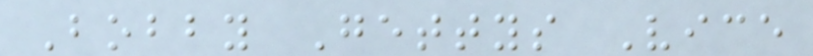Bobby Gettys Vice
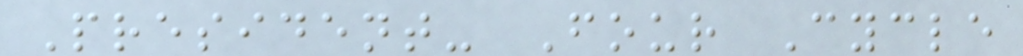President- Four Cycle
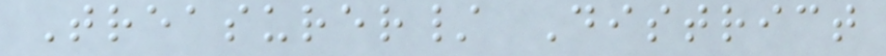Treasurer/ District
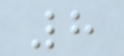8
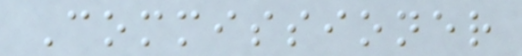Commissioner
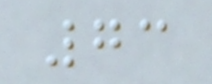73
